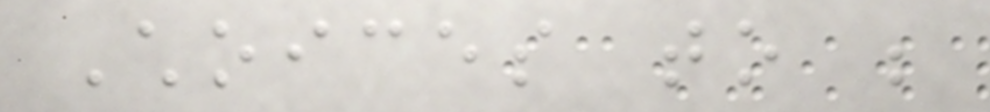Choices to be
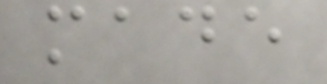made
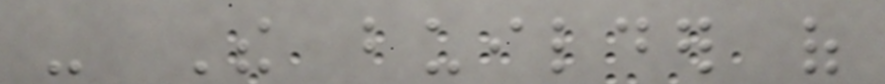- The builder of
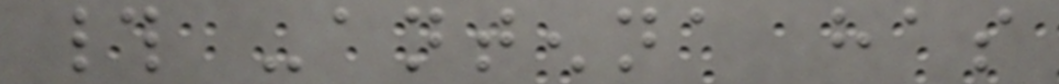# -antenna has
